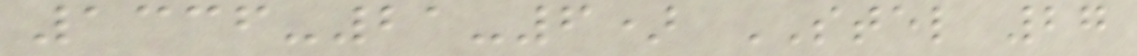1336-21-6) STEL 27
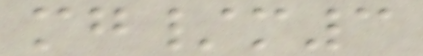mg/m3
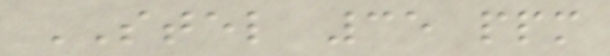STEL 35 ppm
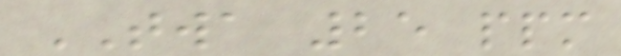TWA 25 ppm
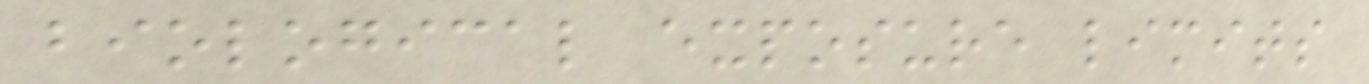biological exposure limits
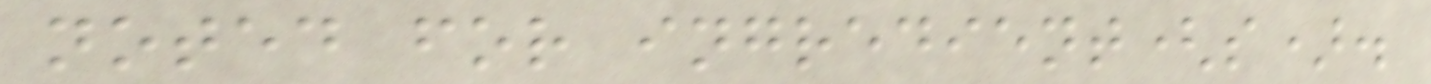noted for ingredient(s).
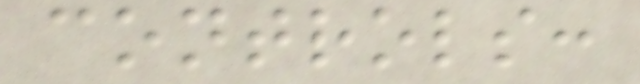controls:
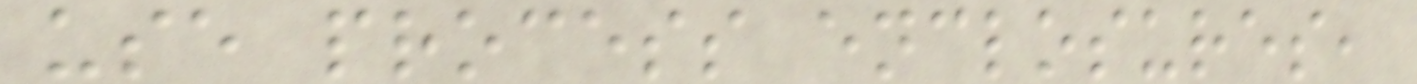use process enclosures,
